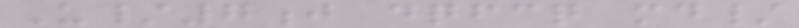U/7j dqfcq md/
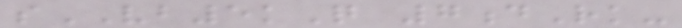sVB5kQ 7dRk-
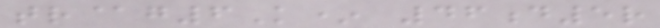tr@g6K* 46d5r
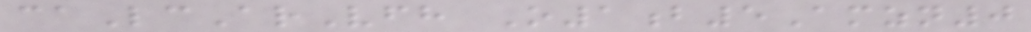caLcArVfh O1b5Amzn0
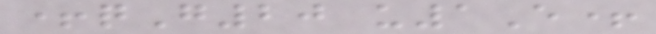+qG20 u1E+
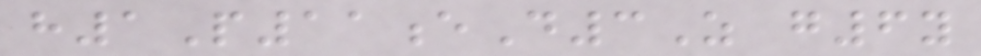h1P11eD3Z g6y
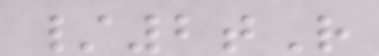/2tR
